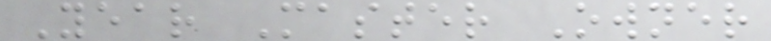Year Master Owner
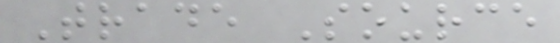Trade Source
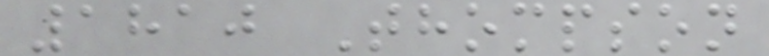1810 Thompson
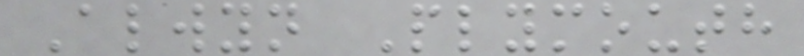Alwyn Plymouth
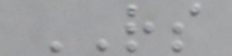RS
